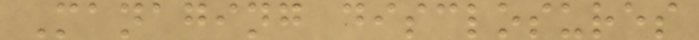Managing disclosures
